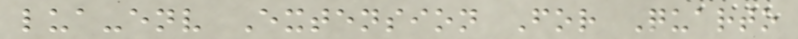lua-env Extension For Quarto
